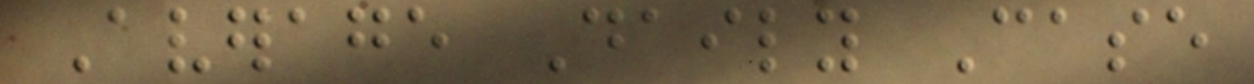Average Daily Case
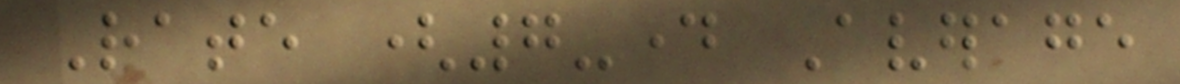Rate (7-day Average
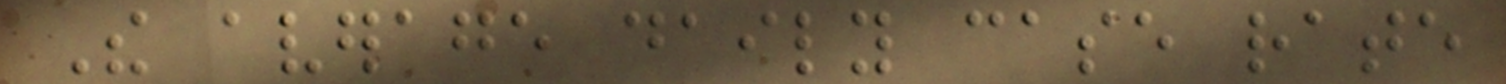The average daily case rate
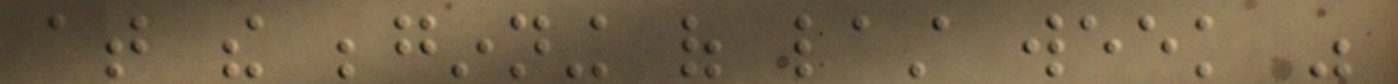at the beginning of last week was
